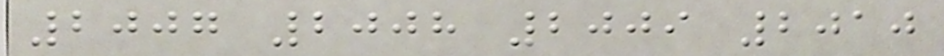2007 2008 2009 2010
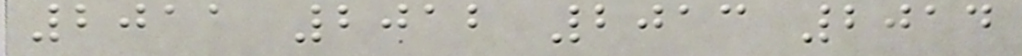2011 2012 2013 2014
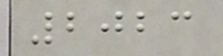2023
